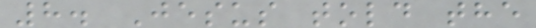8. Jesus told the
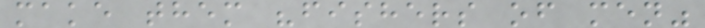make them "fishers of men"
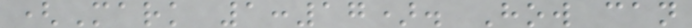(Mark 1:17). How can
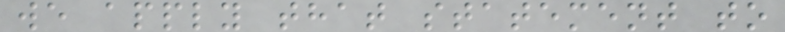we apply that statement to
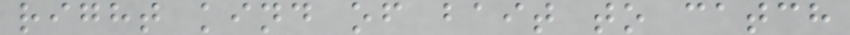right kind of bait to catch
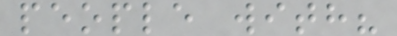people with?
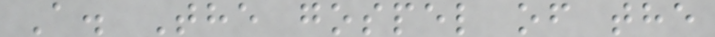A. The gospel of the
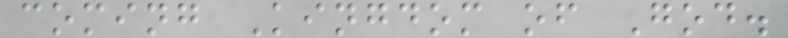coming Kingdom of God.
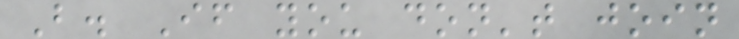B. If you don't join
